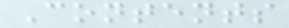Contents
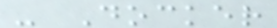- Docker
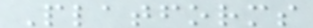Platforms
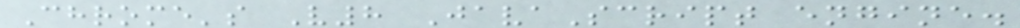Chrome's V8 JavaScript engine.
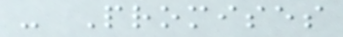- Promises
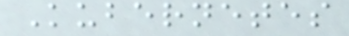Kubernetes
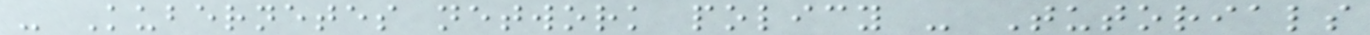- Kubernetes network policy - Tutorials
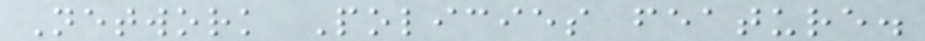Network Policies feature.
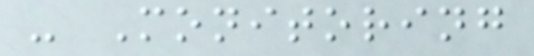- Monitoring
